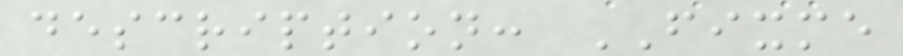description: FIXME
